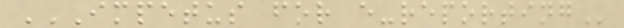IMPETUS FOR E-REPORTING
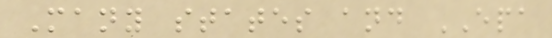Many states and EPA
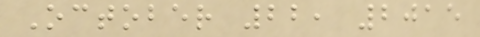October 22, 2015
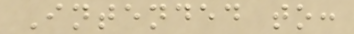Intended to:
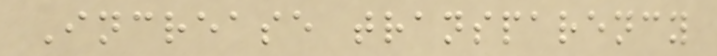Increase transparency
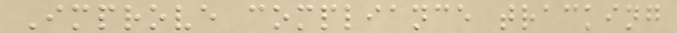Improve compliance tracking
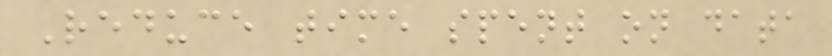Reduce time spent on data
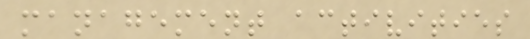management activities
